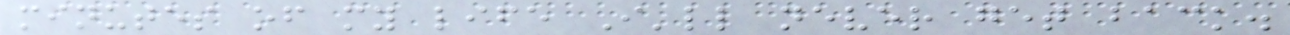minutes of my life I'll never get back.
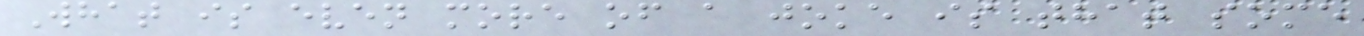What is even more of a joke is that some
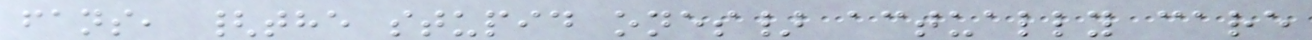fans, {the stupid ones} actually care
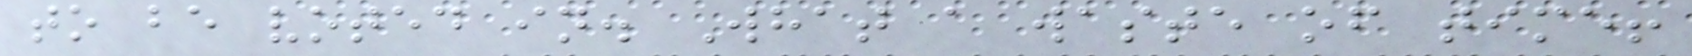to be voted in. What a waste of time!
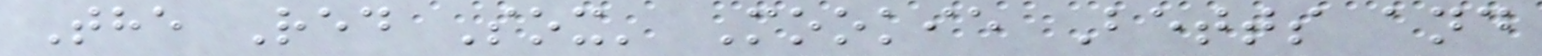The Red Sox' Mookie Betts and
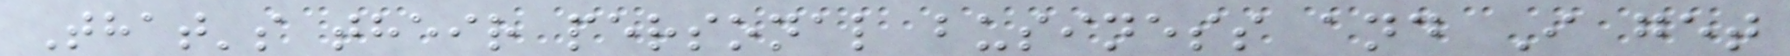That's their personal business and I get
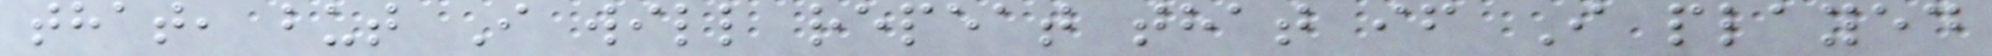that, but I will repeat that if I played
